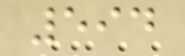594
